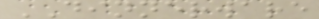DINNERWARE
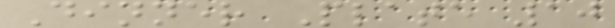Dinner Plate 10
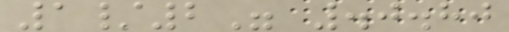1/2" .0.80
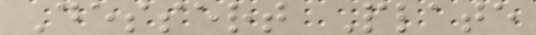Dessert Plate
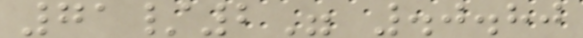71/2" .0.80
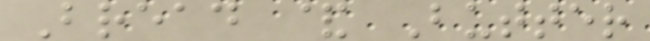Bread & Butter
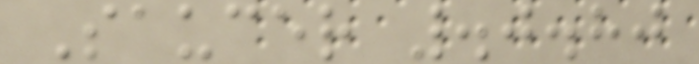Saucer .0.80
